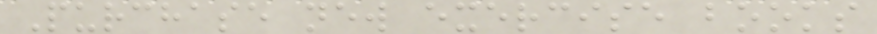Purchase new exercise books
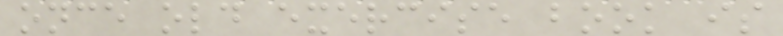once old exercise book is
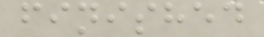finished
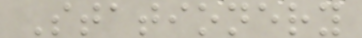Stationery
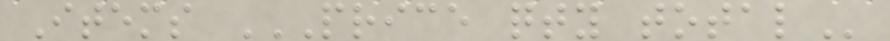Items PRICE QTY TOTAL
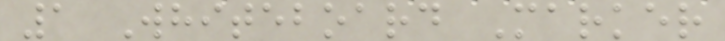1 Whiteboard Marker
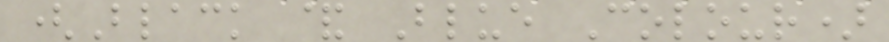(Black & Blue Colour)
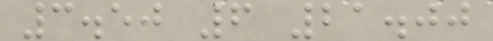3.50 6 21.00
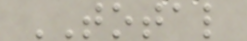TOTAL
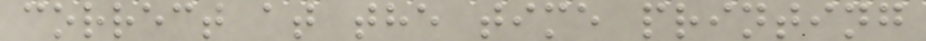correct at the time printing
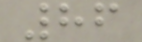86
